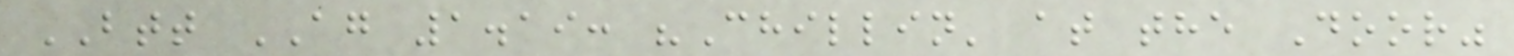BTT AG 1.19: "Chillin' at the Door"
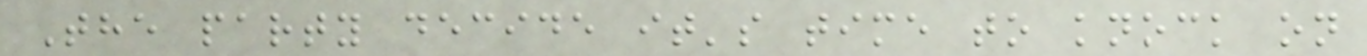The party decide it's time to knock on
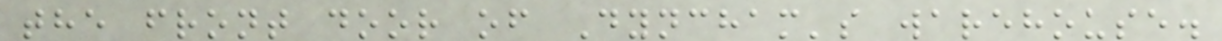the front door of Dyncham's warehouse.
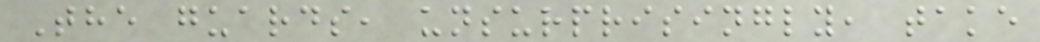The guards, unsurprisingly, take
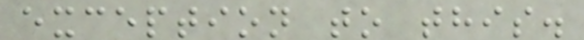exception to this.
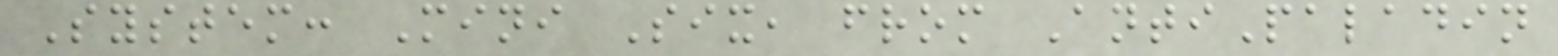System: Mini Six, from AntiPaladin
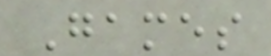Games
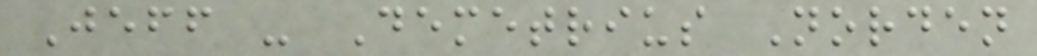Jeff - Demetrius Norden
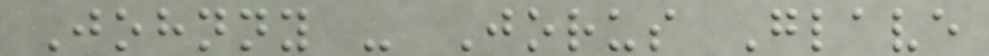Johnny - Jorus Glave
